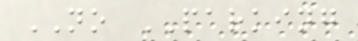NO PARKING
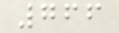766
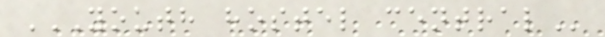YOUTH HOSTEL CENTRAL
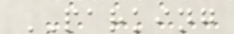PARKING
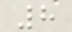8
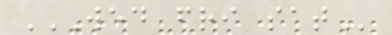WED FRI SAT
